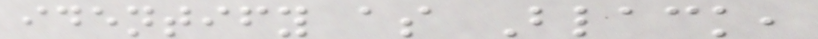identify as Black,
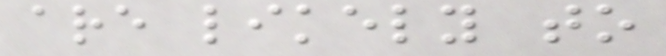are likely to
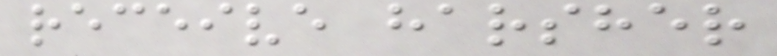receive harsher
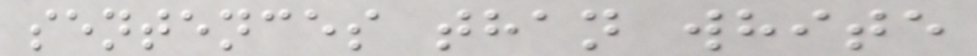sentences than white
